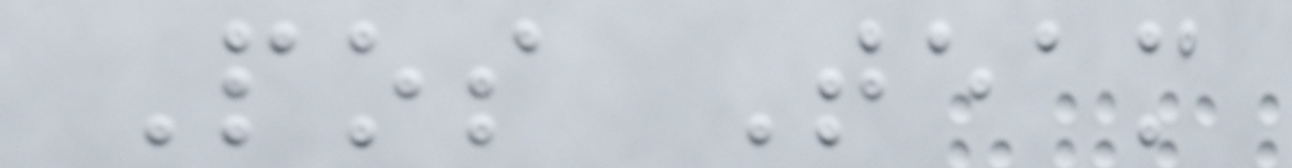Pos Team
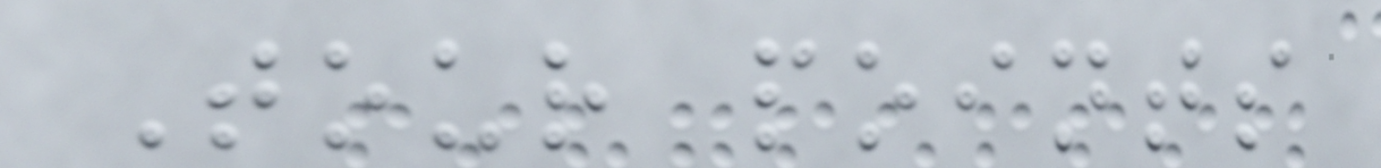Tour points
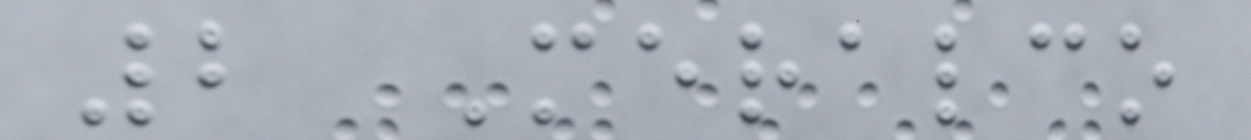2 Meralco
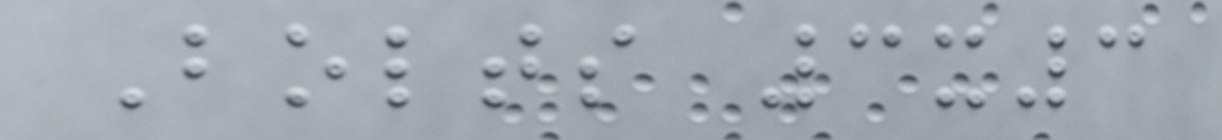Bolts 3x3
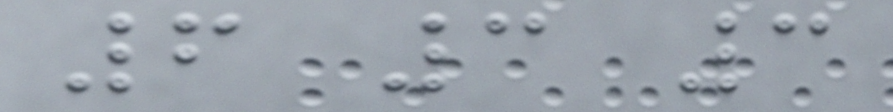6 3 3
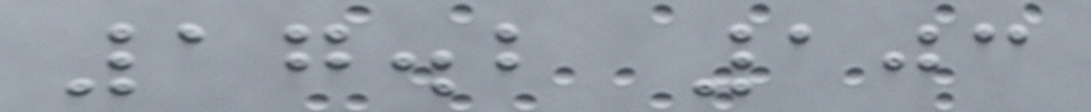17.2 103
